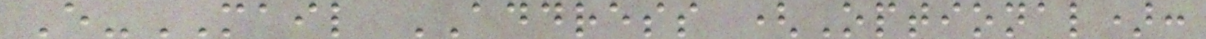E-MAIL ADDRESS (Optional):
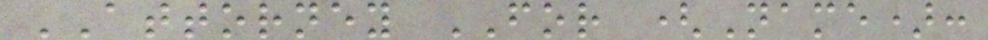ATTORNEY FOR (Name):
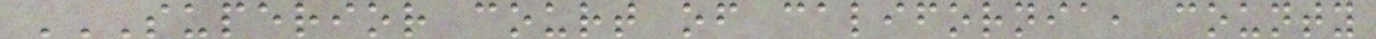SUPERIOR COURT OF CALIFORNIA, COUNTY
